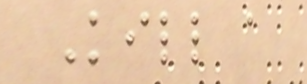Kill a
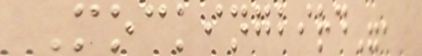Mockingbird",
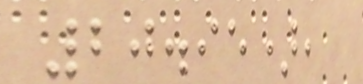20.95),
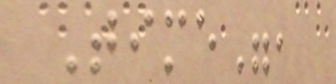Time",
